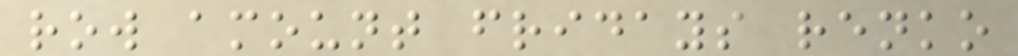row amount fridays renko
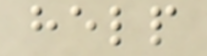help
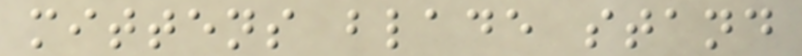mittens blade stand
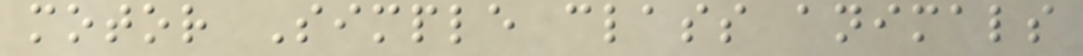motor Simple class animals
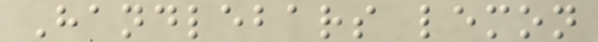Handlebars lemon
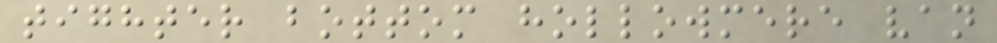tighter bottom hollowmere van
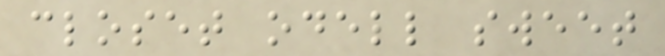closet odell sweet
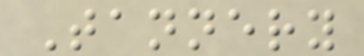Tannery
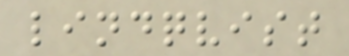lindqvist
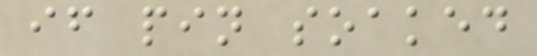if pin soaked
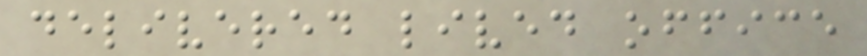delivered lived office
